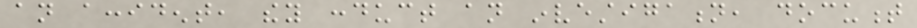an accident, they conduct an investigation, document
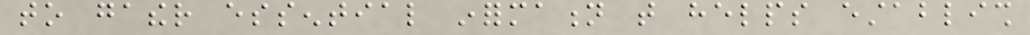to gather essential information that helps establish
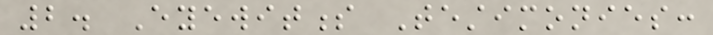2. Eyewitness Testimonies:
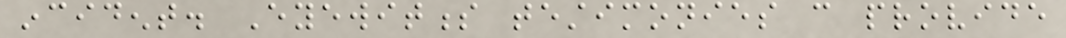incident. Eyewitness testimonies can provide
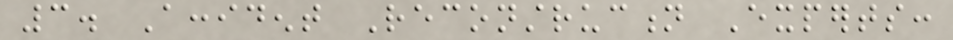3. Accident Reconstruction Experts:
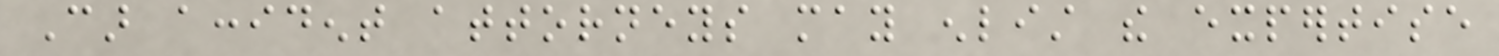Car accident attorneys may enlist the expertise
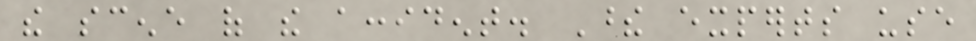the scene of the accident. These experts use
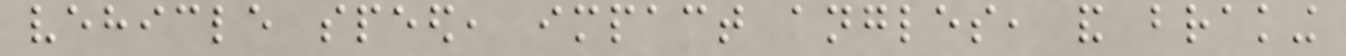vehicle speed, impact angles, and braking
